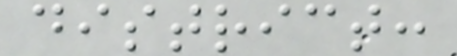district:
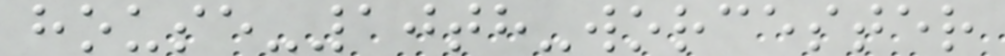house-10th-worcester
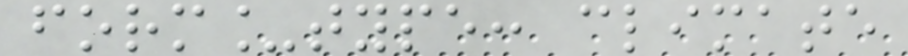form_type: climate
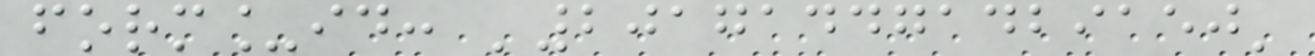form_id: '201714471429150'
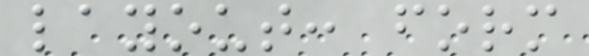layout: form
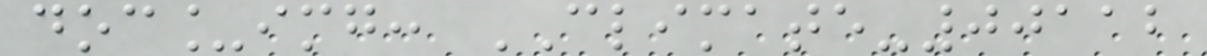doc_img: CLIMATE-00112
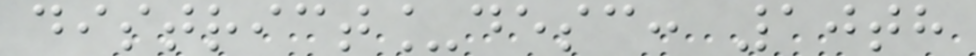district_desc: 10th
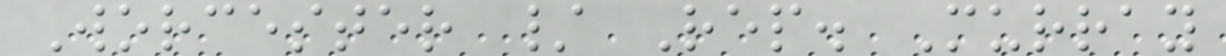Worcester / Rep. Murray
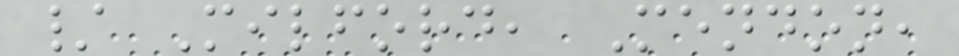/ Milford, Mendon,
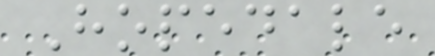Hopedale
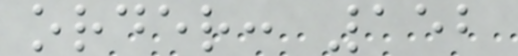order: 152
